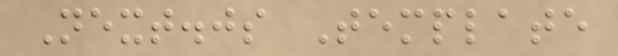Next.js Template
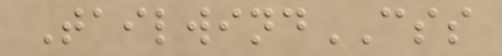TailwindCSS
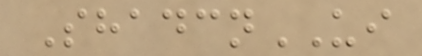ShadcnUI
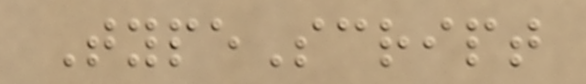TypeScript
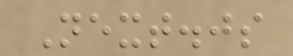Next.js
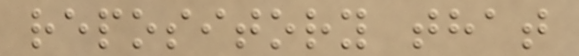repository that
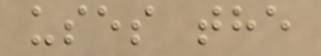uses the
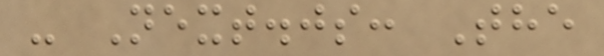- Next.js: The
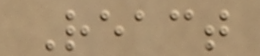React
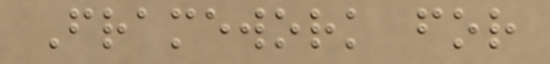Framework for
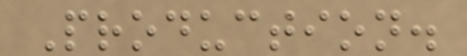Production.
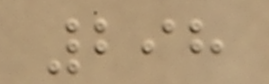298
